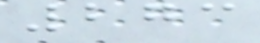273
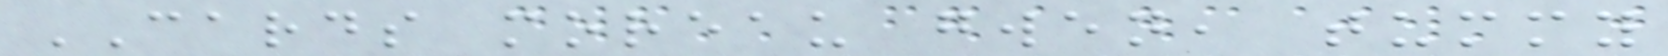CARDS moreau gwen, tummy
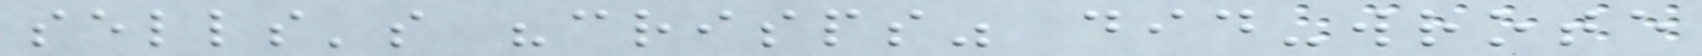sells's "crisps" did-wrote
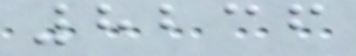8236
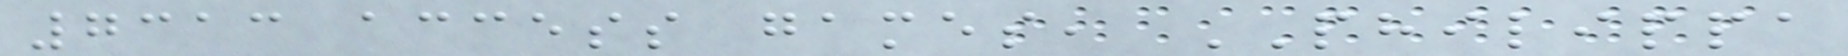7313 access games, PHILIPPA
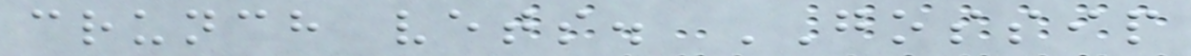crunch vets. GOSSIP
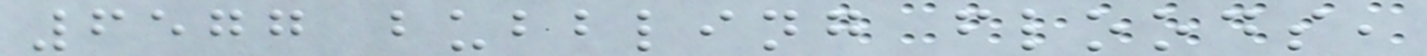6577 bubbling floods,
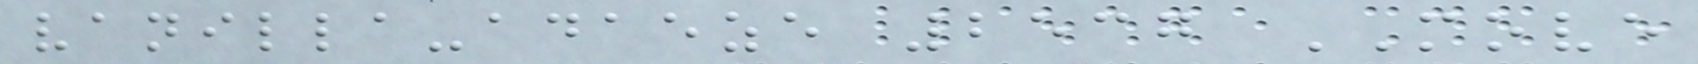vanilla-adaeze 2537 MOVE
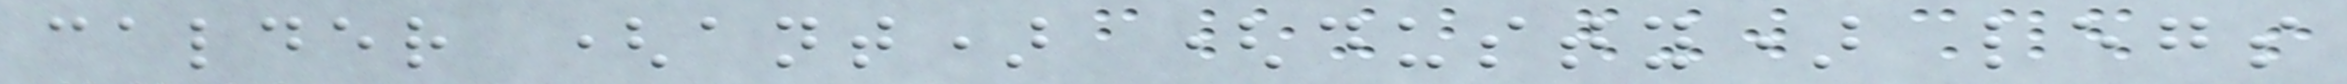calder (ant) (dusty) legs
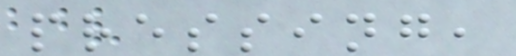pressing,
